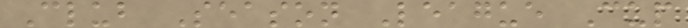Club Season League Cup
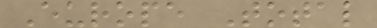Europe Total
